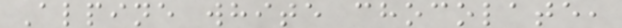Alpine white chocolate,
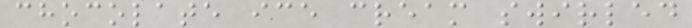chocolate ice cream swirled
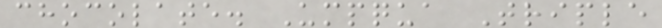chocolate. Umpqua Triple
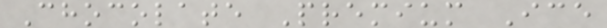Chocolate Premium Ice
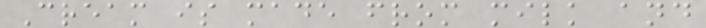Cream is made from milk and
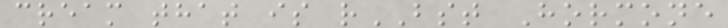cream that is rBST Hormone
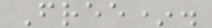Free*.
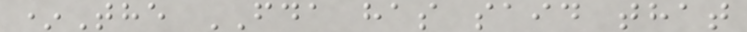*The FDA has said that
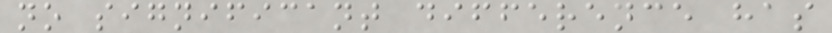no significant difference has
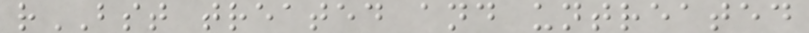rBST treated and untreated
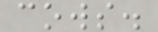cows.
